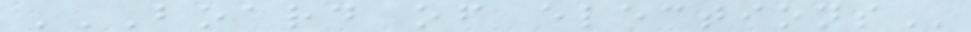BOARD OF ELECTIONS
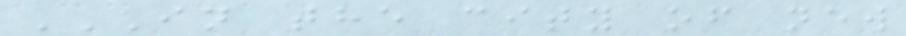IN THE CITY OF NEW
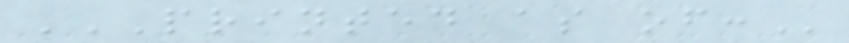PRINTED AS OF:
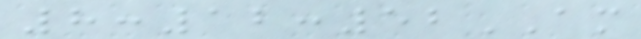8:12:52AM
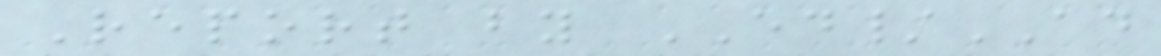Report by ED/AD
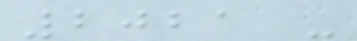2021 -
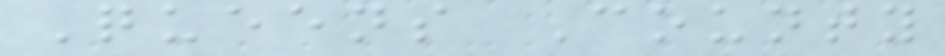Queens County
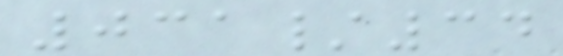031/34
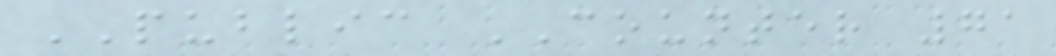PUBLIC COUNTER 71
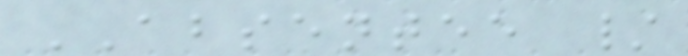ABSENTEE /
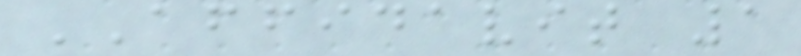AFFIDAVIT 1
